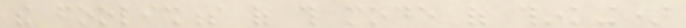the foolishness of this mode of thinking)
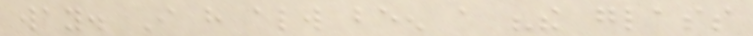way. I have always been a "the glass
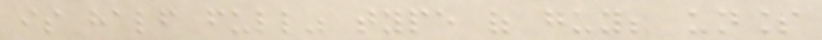is half full" type of guy; unless
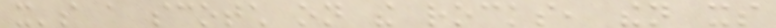it's a scotch on the rocks, then its
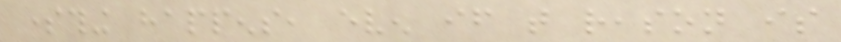something happens, even if that reason is
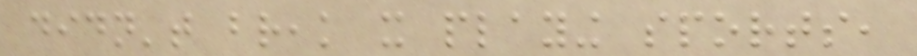didn't break it playing sports,
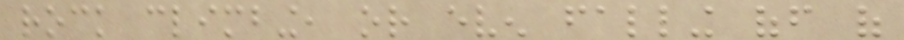rock climbing, or even falling off of
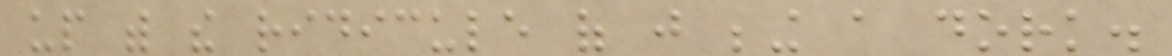up with the ridicule of just being a dork.
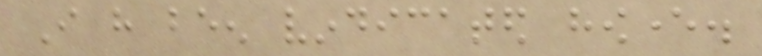I have been vindicated however.
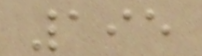195
